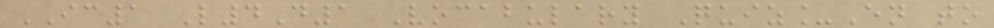IC1 L4D1 Vocabulary Quiz_En to
